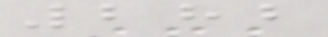282
